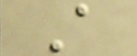A
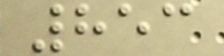853
